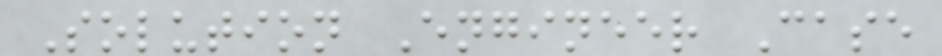Solution Engineer Case
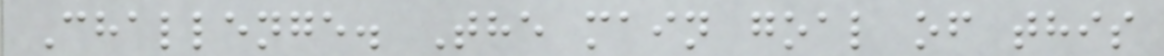Challenge. The main goal of this
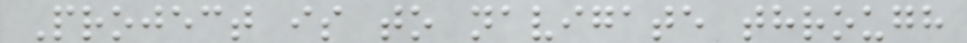Project is to navigate through
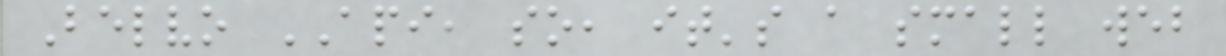Belvo API, so, it's a small web
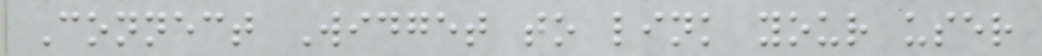Connect Widget to link your user
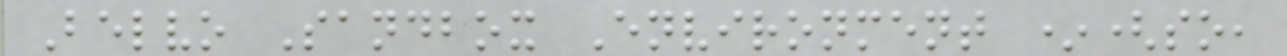Belvo Sandbox Environment *(so,
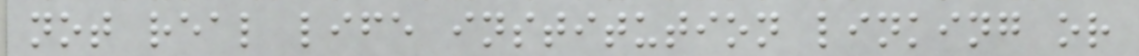not real life institution linking or
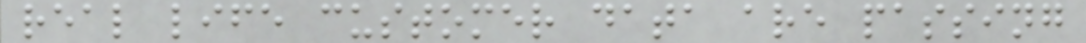real life customer data are passing
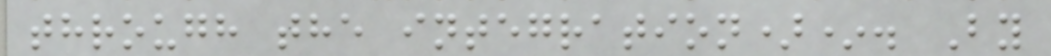through the integration)*. By
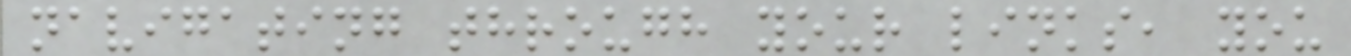navigating through your links, you
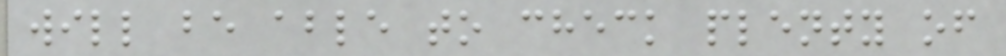will be able to check plenty of
